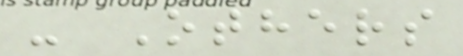- Others
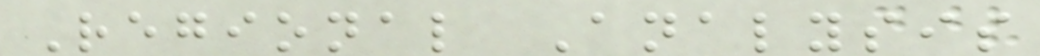Regional Analysis
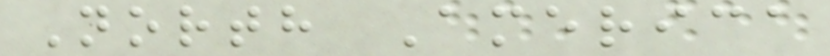North America
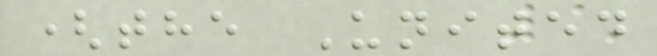(the United
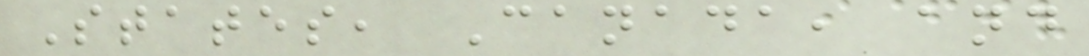States, Canada, and
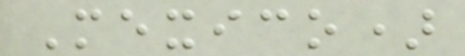Mexico)
